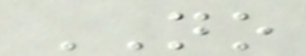NO
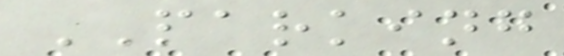PARKING
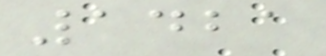1421
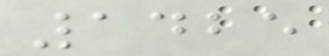1425
